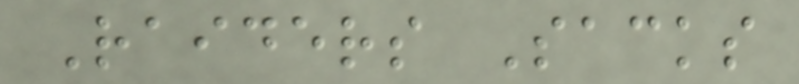Raiders Sacks
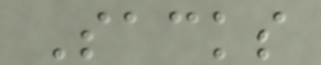Sacks
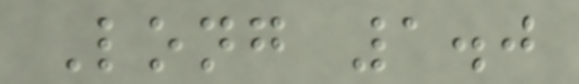Long 1.0
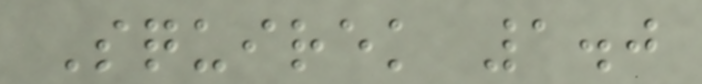Squirek 1.0
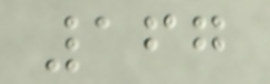167
